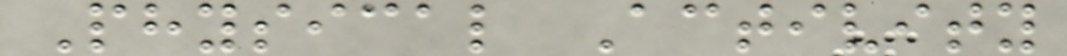Physical Activity
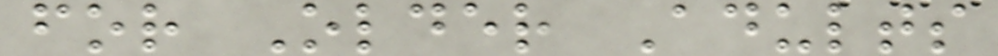for Older Adults
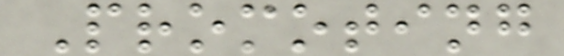Promoting
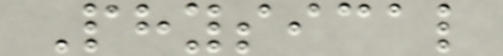Physical
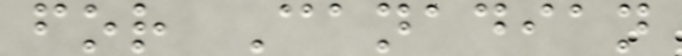for Canadian
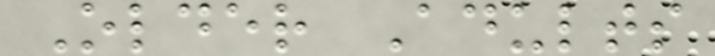Older Adults
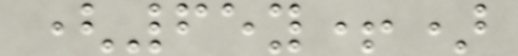(65y+)
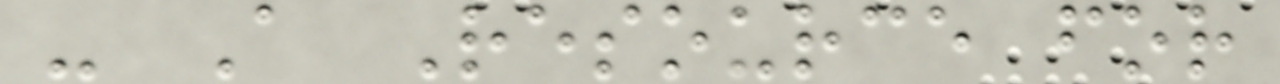- A Resource for
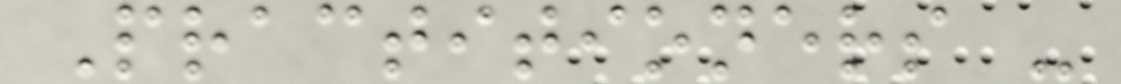Practitioners -
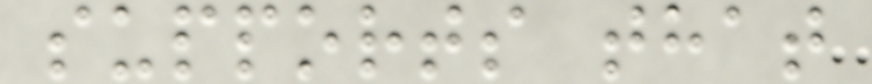supports that
